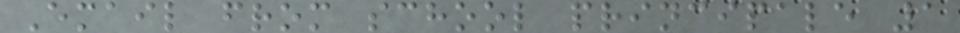Email from school principale 1
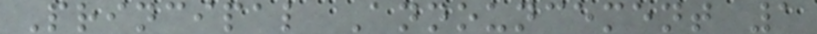Principal Announcement 1
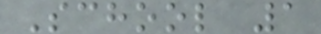School 1
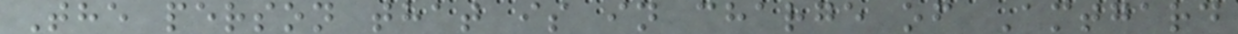The person that is in charge of Amtgard
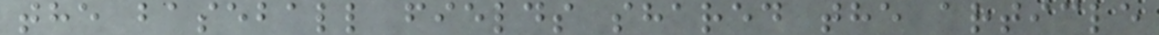the baseball fields shared the article
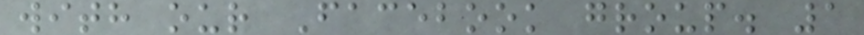with our Facebook group. 1
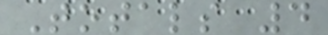Totals 4
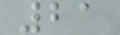21
